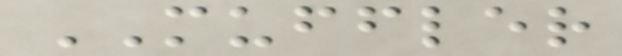MUFFLER
